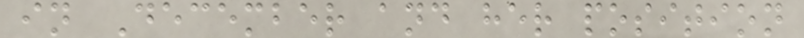in December and her position
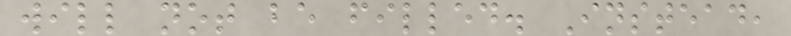will not be filled. Instead,
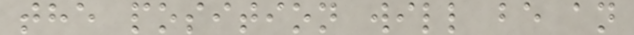the position will be an
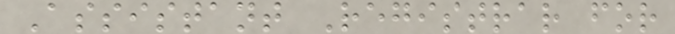Assistant Registrar for
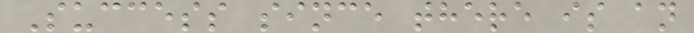Success since there is an
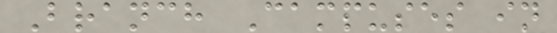Branch Campuses in
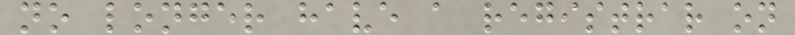no longer have a registrar on
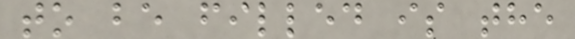to be filled is the
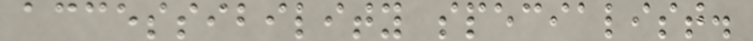accessibility specialist.
